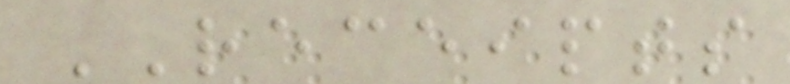RECEIPTS
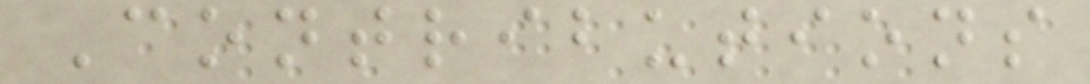Contributions
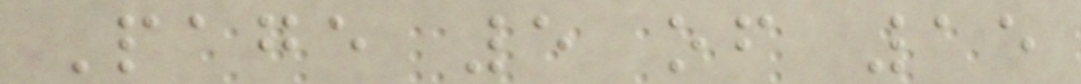Page 5 of 15
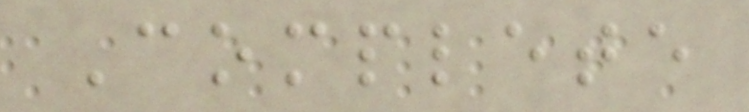Complete
